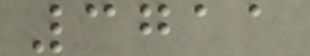3711
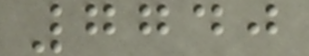7740
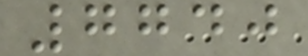7740
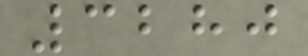3280
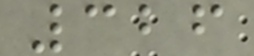326
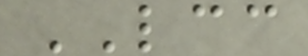LCC
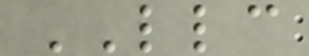LLC
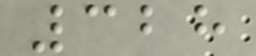328
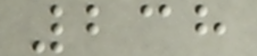238
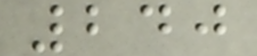240
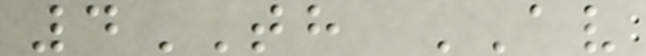4TH AV
